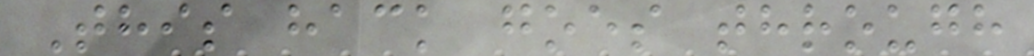This hack goes through
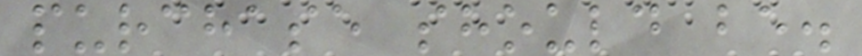purchase should be.
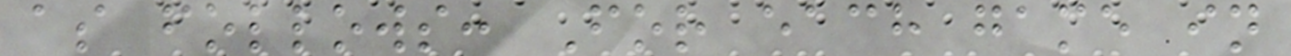as follows: For each game in
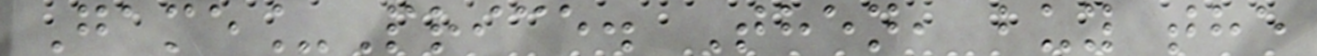Game_Price. Then, buy the
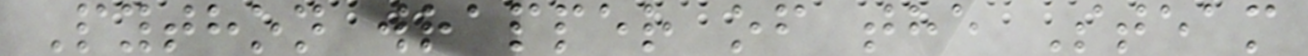Python wrapper of the Steam
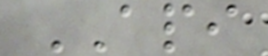API
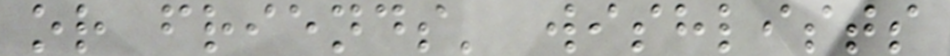or friends' wishlists
